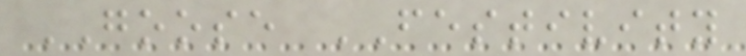GOOSE FESTIVITY
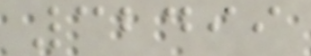32499
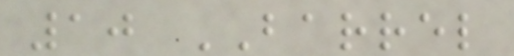10 BARREL
